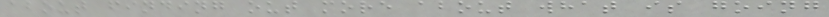about finding out more about what is going
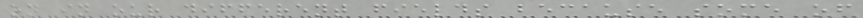on in our different fields because some of
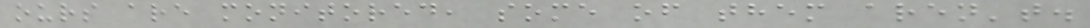ours are monitored, some of them aren't.
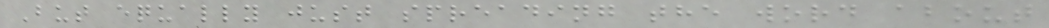But equally just spreading the word about
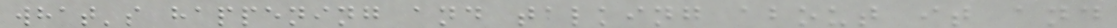what's happening and talking about it and
